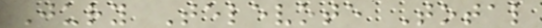Jury Televote Total
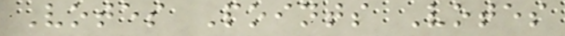Votes Points Votes
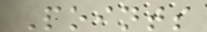Points
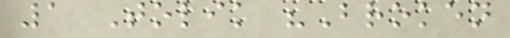1 Tolik "Broken
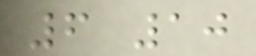6 10
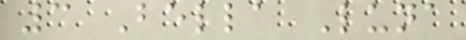3 Bella Luna
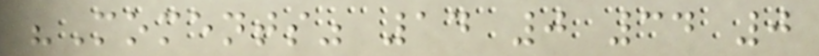"Moments" 14 0 34 0
